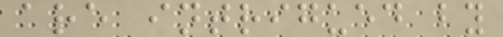are intrigued by
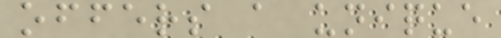offers a unique
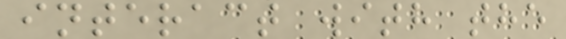interact with the
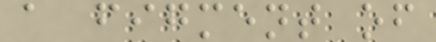a figment of
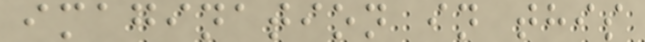imagination in this
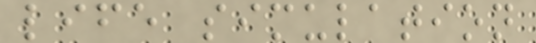life simulation
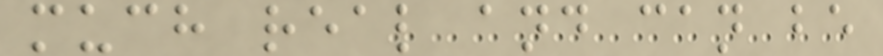much real and can be
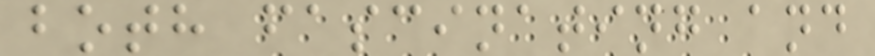both fascinating and
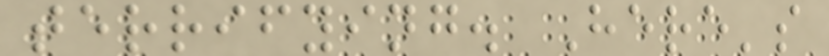terrifying. Here's
